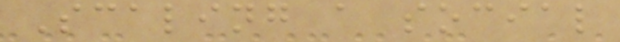Scaling a social
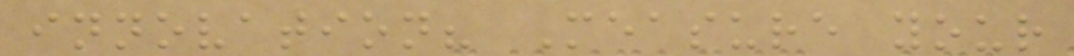innovation? Measure your
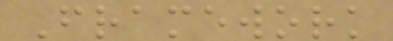Framework
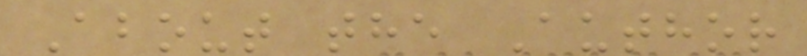About the Author
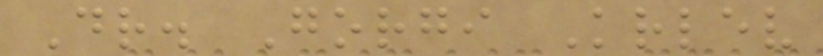Dr. Gorgi Krlev
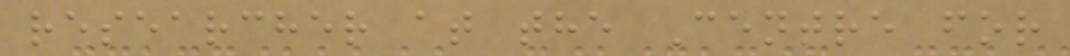researcher at the Centre for
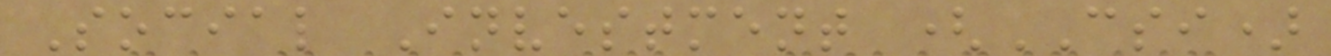Social Investment (CSI)
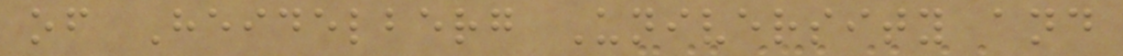of Heidelberg University and
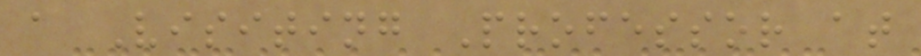a Visiting Professor at
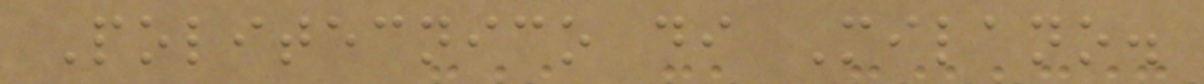Politecnico di Milano.
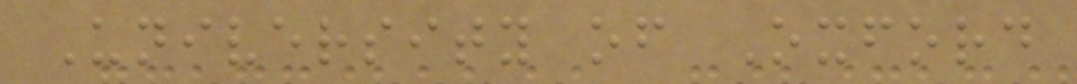University of Oxford
